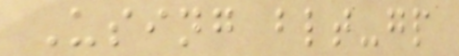Using blt-gp
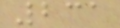231
